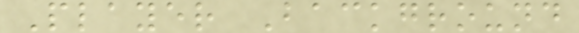Player Background
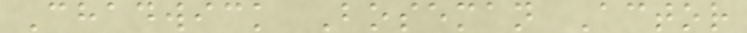Chadwick Boseman Actor
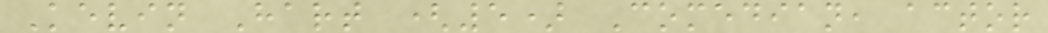Kevin Hart (5) Comedian, actor
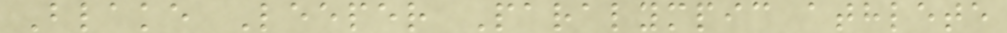Blake Leeper Paralympic athlete
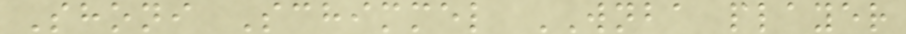Shoni Schimmel WNBA player
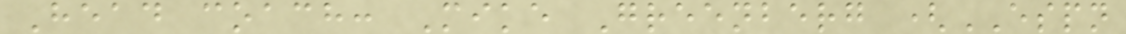Head coach: Mike Greenberg (ESPN
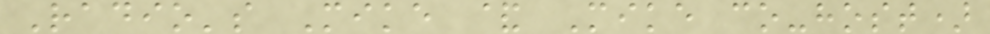Radio's Mike & Mike co-host)
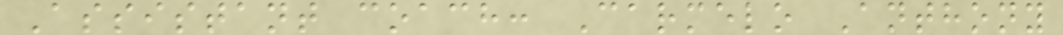Assistant coach: Carmelo Anthony
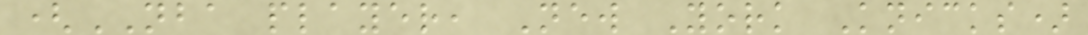(NBA player, New York Knicks)
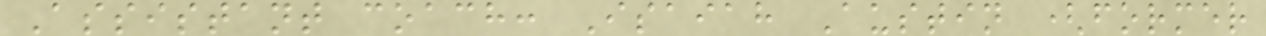Assistant coach: Isaiah Austin (former
